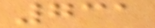731
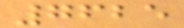7625
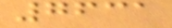7631
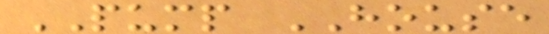PUMP HOUSE
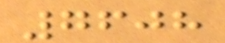7608
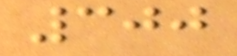300
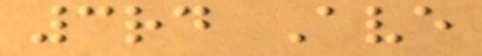3rd Ave
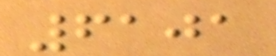6101
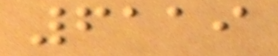6119
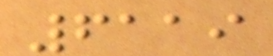6119
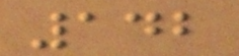142
